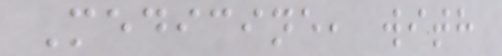Medicine, with
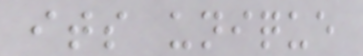its unique
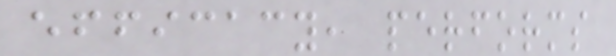efficacy, performs
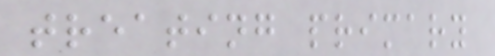treating primary
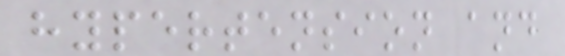hypertension and
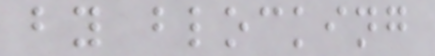by blocking
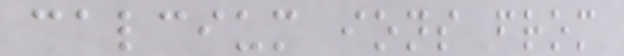calcium ions from
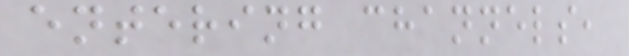entering channels,
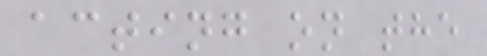acting on the
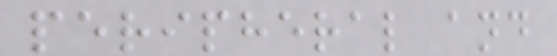peripheral and
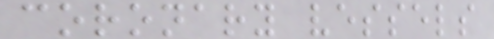coronary vessels
